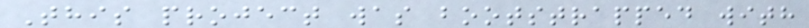This project was bootstrapped with
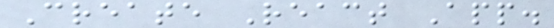Create React App.
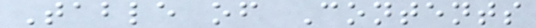Table of Contents
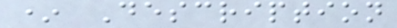* Description
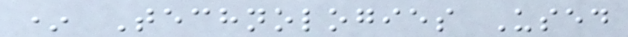* Technologies Used
